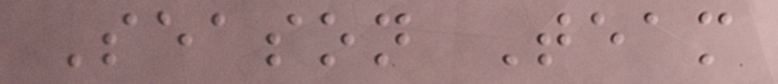Season Team
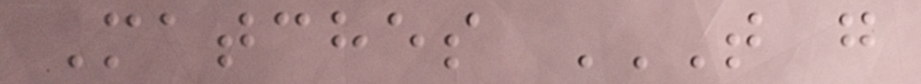Matches T G
